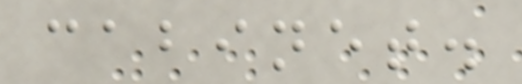cabinet.
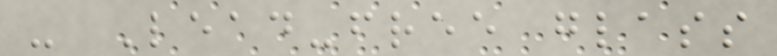- Lead-free glass
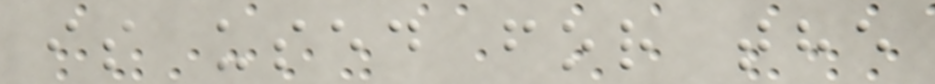is used for the
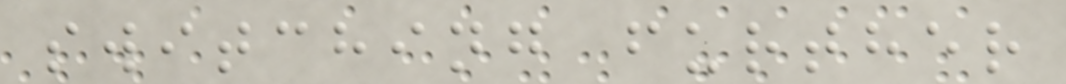switching further
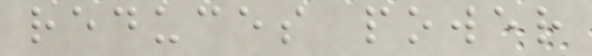reduces power
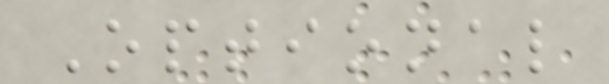Optional
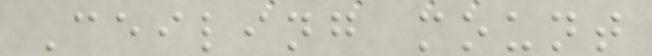Ceiling mount
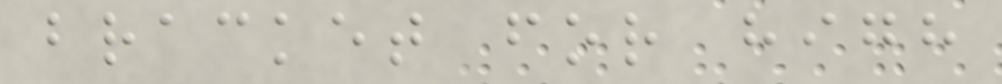bracket for high
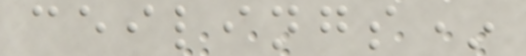ceilings*
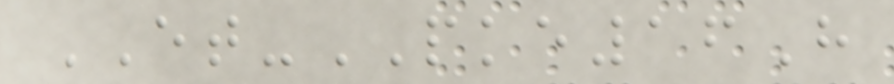ET-PKE16H
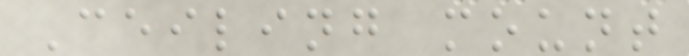Ceiling mount
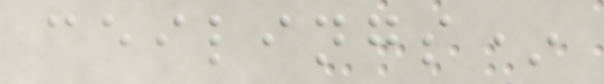ceilings*
